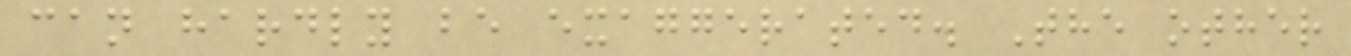can hardly be exaggerated. The other
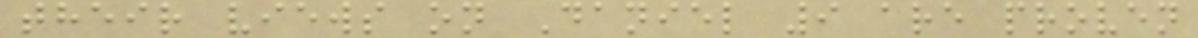their views on Daniel 9 are proven
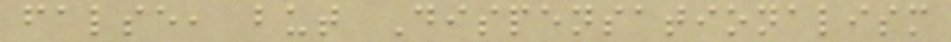false, but Dispensationalism
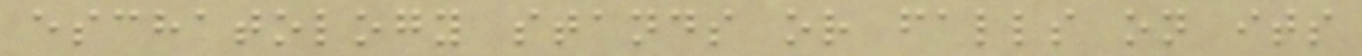eschatology stands or falls on its
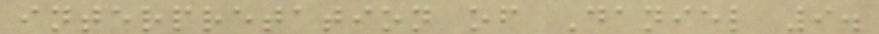interpretation of Daniel 9.
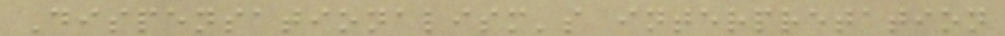Dispensationalism's interpretation
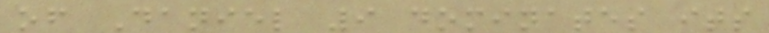of Daniel 9 dominates its
